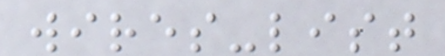wires-list
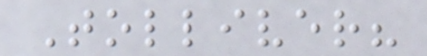Tolliver?
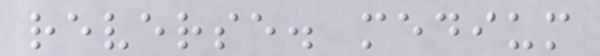reverse. medium
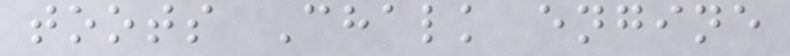toots Chalk engine
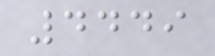4449
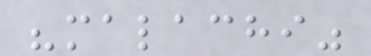"malachi"
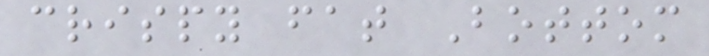crispy fat Bottom
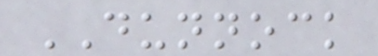DUNNOCK
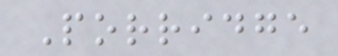Porridge
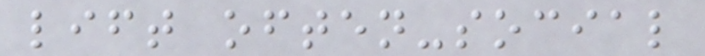lift often-social
